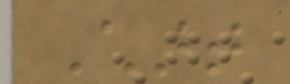Chart
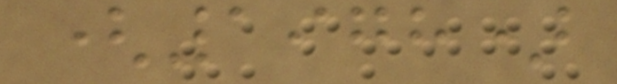(1978)
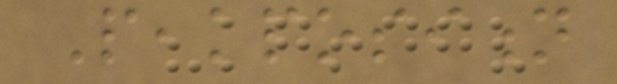Peakposition
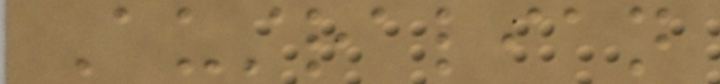Australian
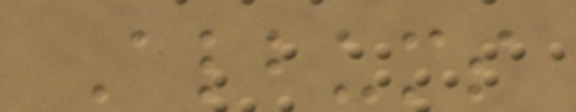Albums
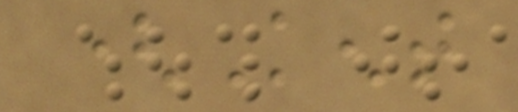(Kent
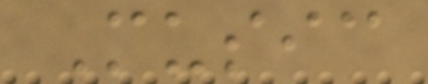Music
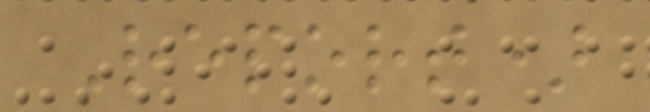Report)
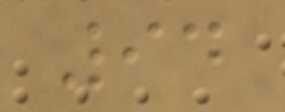94
